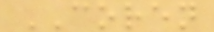COREN
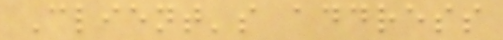Client's address
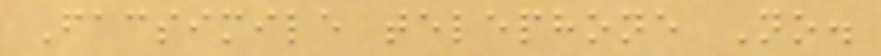Facsimile telephone No.
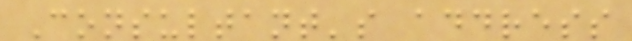Consultant's address
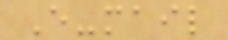E-mail
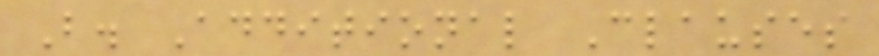B. Additional Clauses
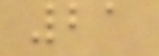21
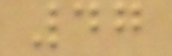47
